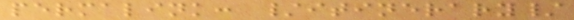permalink: /itinerary/
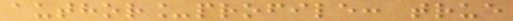author_profile: true
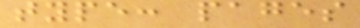type: pages
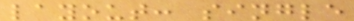layout: single
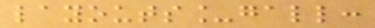layouts_gall:
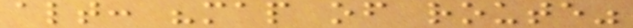alt: "map of route"
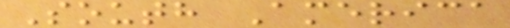South America
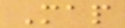Map
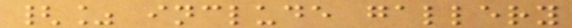{% include gallery
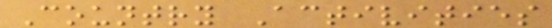Country Activities
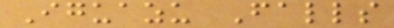Iguazu Falls
